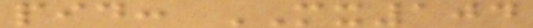pid: MX104
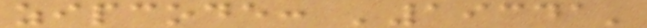zipcode: '19341'
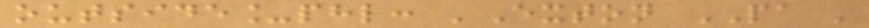outside_phl: 'Exton PA '
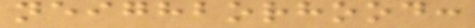neighborhood:
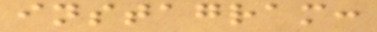instagram:
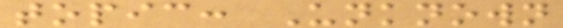topic: Unknown
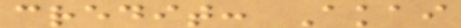credit: Akai
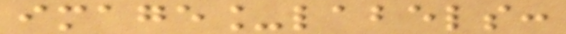image_labels:
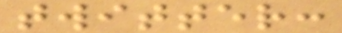twitter:
